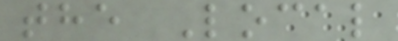the Local
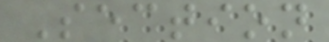Section
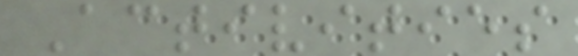Activities
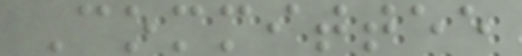Committee
